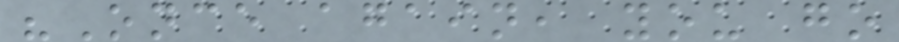"Once again, you go
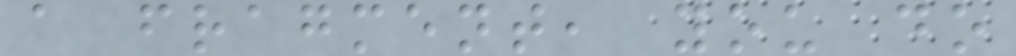a fragment, you do
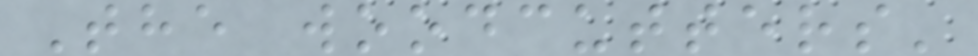The woodcutters'
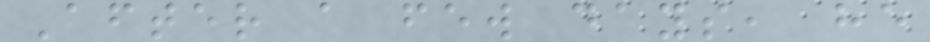After a few days, he
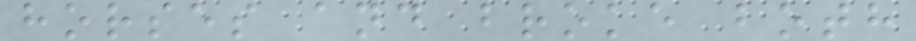horses and broke both
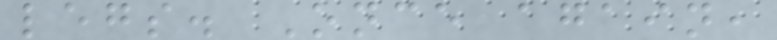legs. Once again,
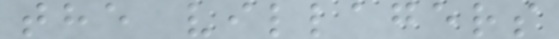the villagers
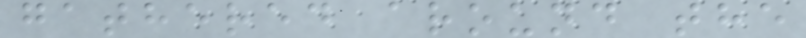gathered around the
